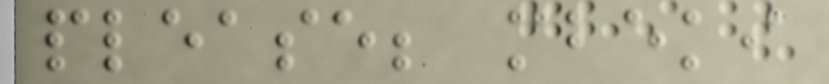please; mbeki
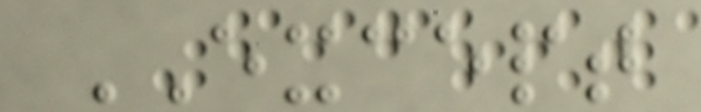EXCEPT
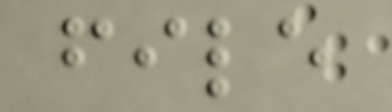file
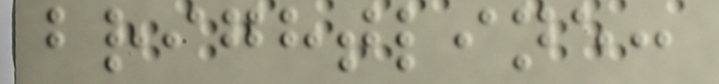brightline:
